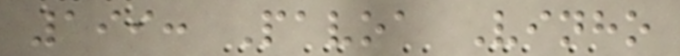199: Pavoa Vinho
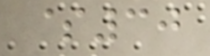$30
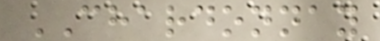CHARDONNAY
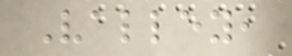Valley,
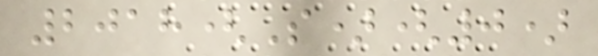2018(S)(0)
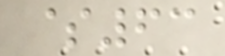$63
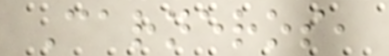Carneros,
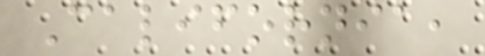California,
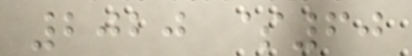2020 $60
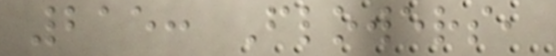215: Flowers,
